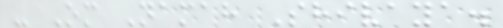- Om Namah Shivaya.
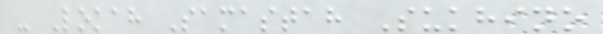- Lokah Samastah Sukhino
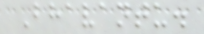Bhavantu.
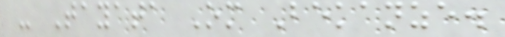- Tayata Om Bekanze.
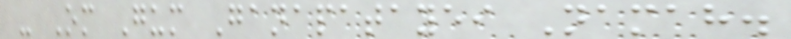- Om Gum Ganapatayei Namah.
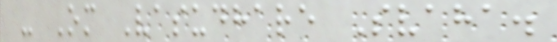- Om Vasudhare Svaha.
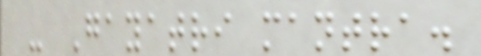- Gayatri mantra.
